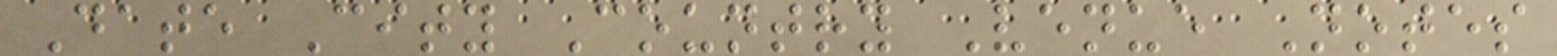Date City Country Venue Notes
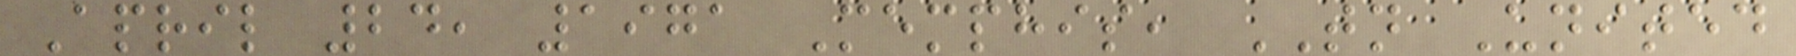April 24, 1971 Memphis, TN United
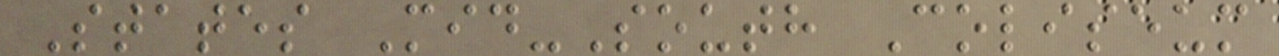States Mid-South Coliseum
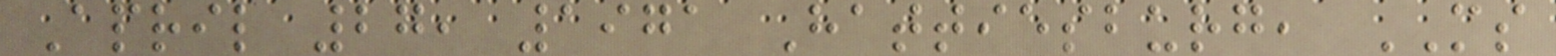April 27, 1971 Hattiesburg, MS
